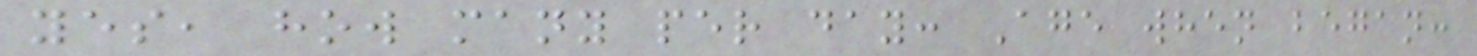yes, how many per day: Age when began:
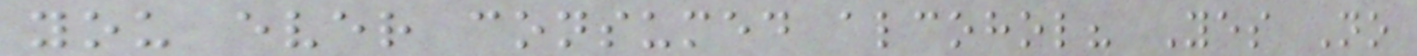you ever consumed alcohol? Yes No
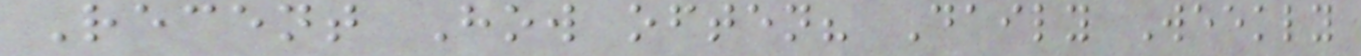Recent How often? Daily Weekly
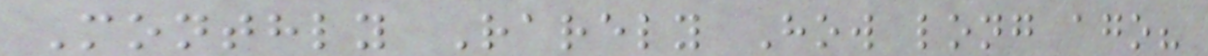Monthly Rarely How long ago?
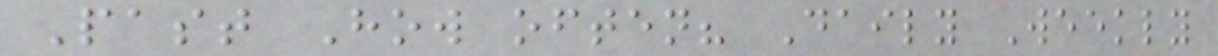Past How often? Daily Weekly
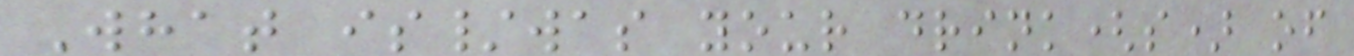What is/was your drink(s) of
